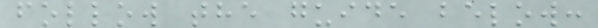follow the guide below:
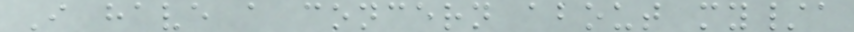I have a concern about my/a
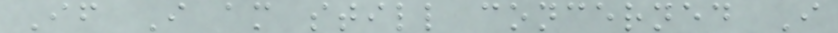If I am still concerned I
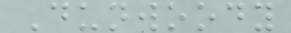Dunwoody
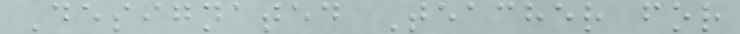Designated Teacher for
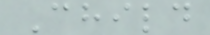Child
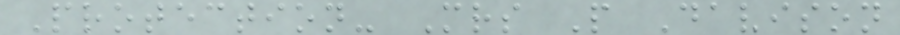Protection- Mrs P Davison
